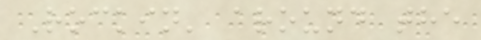Rockin' around the
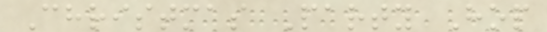Christmas Party Hop
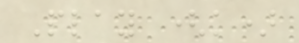Play (k)
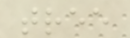tree
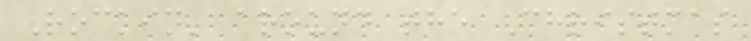Rockin' around the Christmas
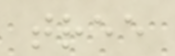tree
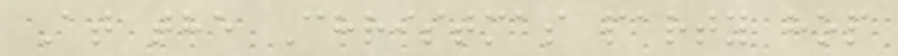At the Christmas party hop
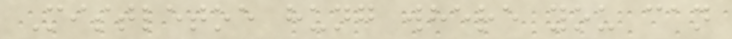Mistletoe hung where you can
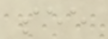see
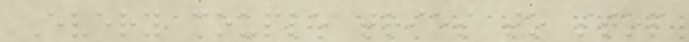Every couple tries to stop
